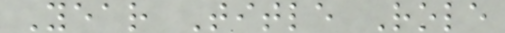Year Title Role
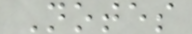Notes
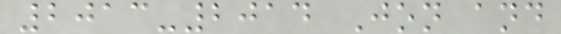2013-2014 Jon and
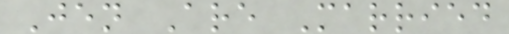Jen Are Married
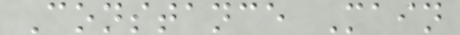Constance Main
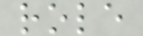role
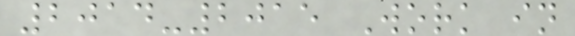2014-2015 Work in
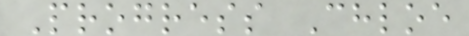Progress Chloe
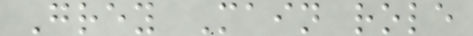Grey Main role
